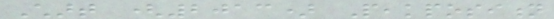Chart (2013) Peakposition
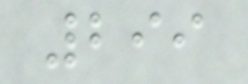299
